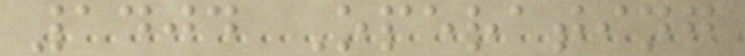1404 Operating
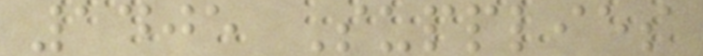1405 Supplies
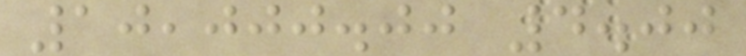10,000.00 4.00
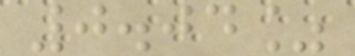0.04%
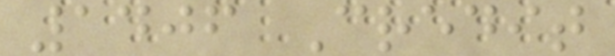1406 Credit
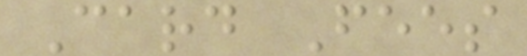Card Fees
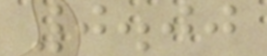0.00
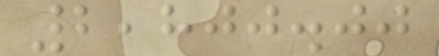2,800.00
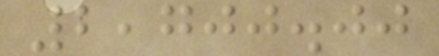2,700.00
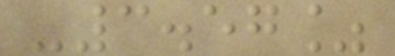-3.57%
